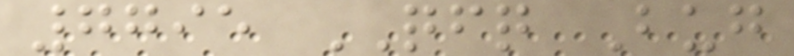7795 QFQ Bug
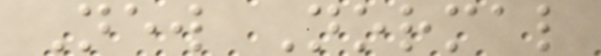New Normal
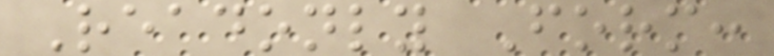Readonly Form:
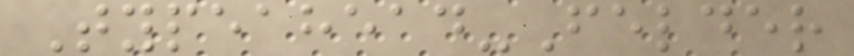Typeahead-Felder
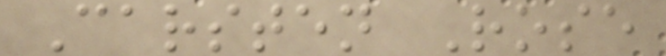Carsten Rose
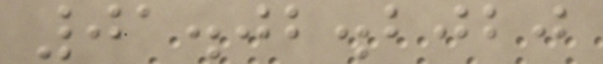01.02.2020
